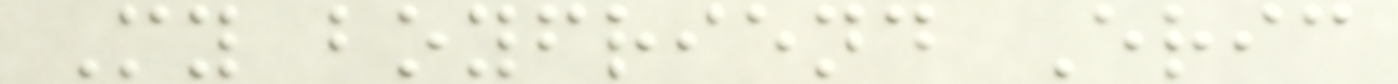My boyfriend Eric
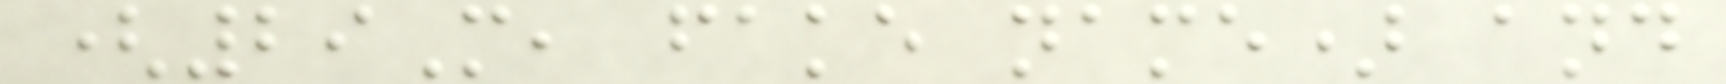(29M, fake name) and
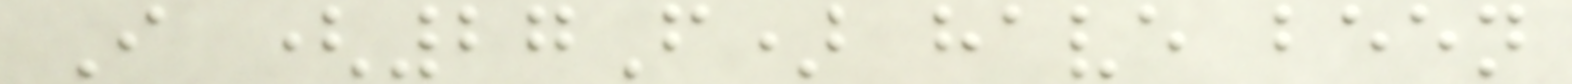I (27F) have been
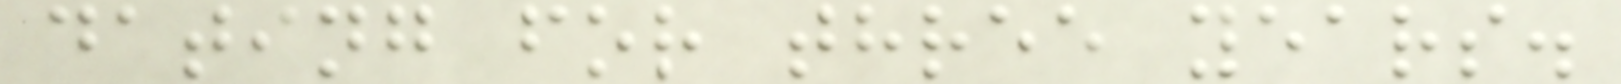dating for three years.
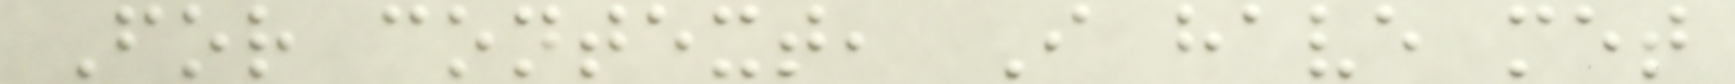For context, I have met
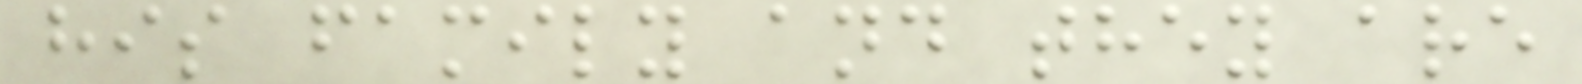his family and they are
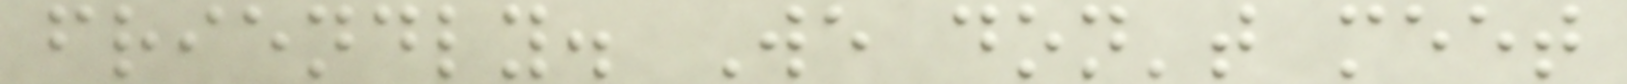friendly. We don't meet
